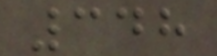348
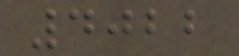4022
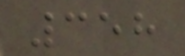358
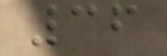36
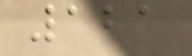121
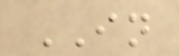IN
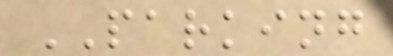PARKING
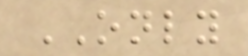ONLY
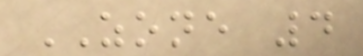ZONE 4
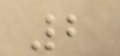2
